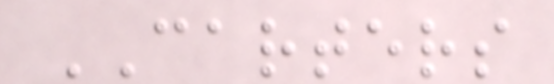CARTERS
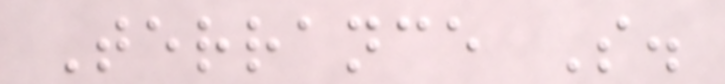Terrance S.
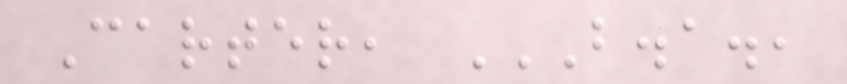Carter, B.A.,
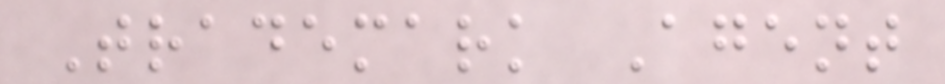Trademark Agent
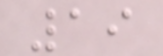19
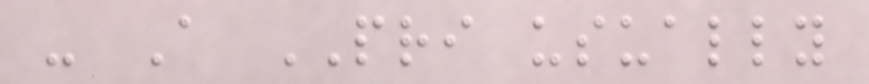- A PRI usually
